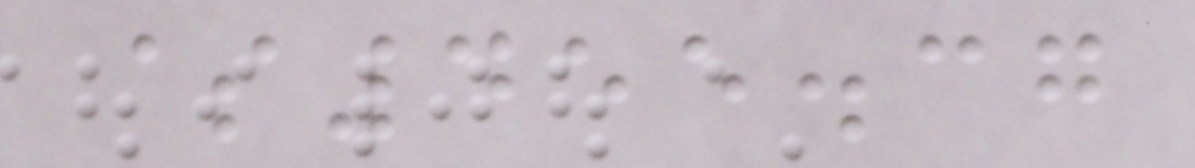$455.37
